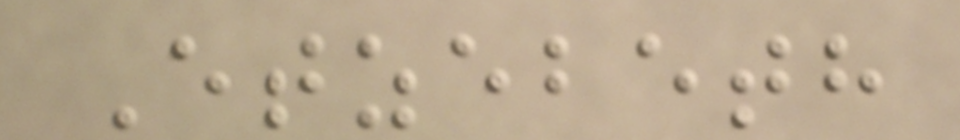Etzebeth
